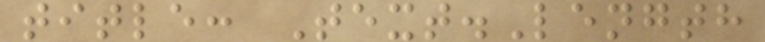title: Text.Length
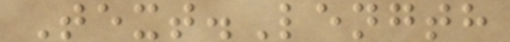Text.Length
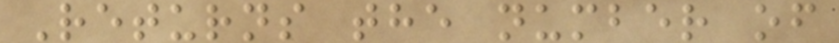Returns the number of
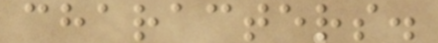characters.
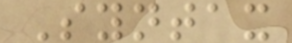Syntax
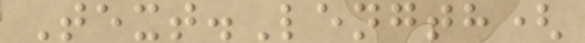Text.Length(
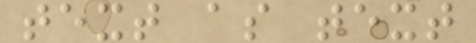text as text
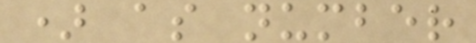) as number
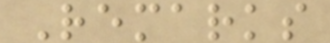Remarks
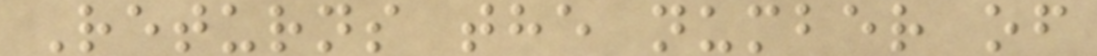Returns the number of
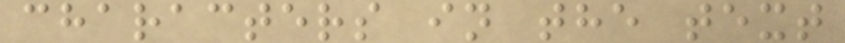characters in the text
